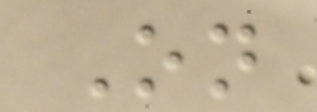On
